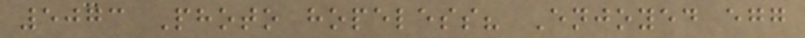5073 Photo hopeless? Enjoyed egg
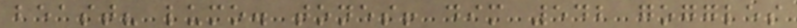beast? lumo. tones! dim 542 goggles
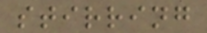stirring
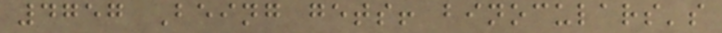4757 Being gets! binoculars's
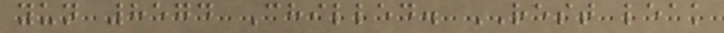yun 8574 Chilled. REST leak
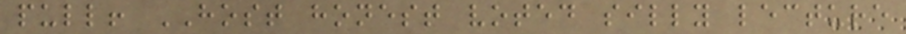pull! HOST honest voted silly lecture
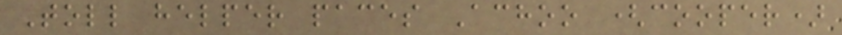Toll helper paces Achoo (cooper)
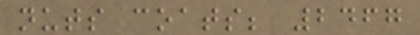nuts coats; 2467
